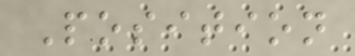Position
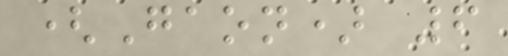(Gaon) 6
